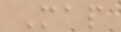Map
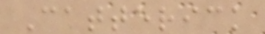Catterick
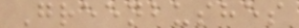Greenbushes
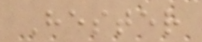Hester
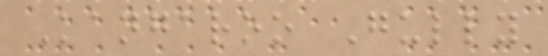Kangaroo Gully
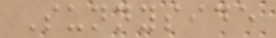Sunnyside
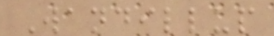Wandillup
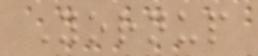Yornup
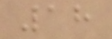18
